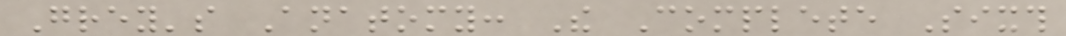Grey's Anatomy: The Complete Sixth
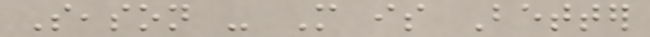Season - More is Better
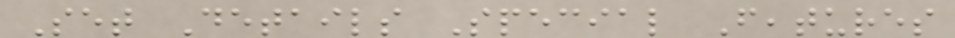Set Details Special Features
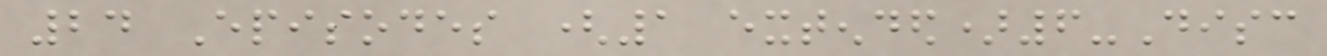24 Episodes (1 extended)6-Disc
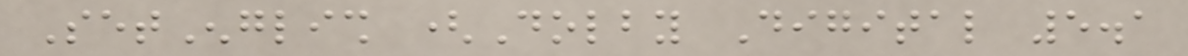SetEnglish (Dolby Digital 5.1
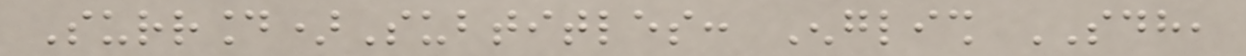Surround)Subtitles: English SDH,
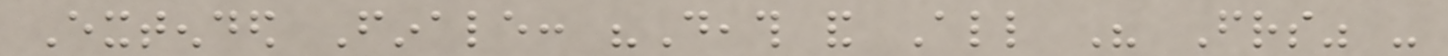Extended Finale: "Death and All His Friends" -
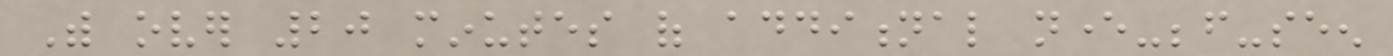With over 20 minutes of additional never-before-seen
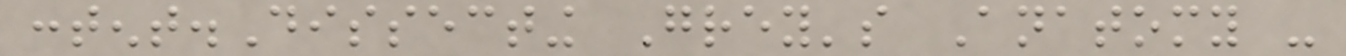content.Dissecting Grey's Anatomy -
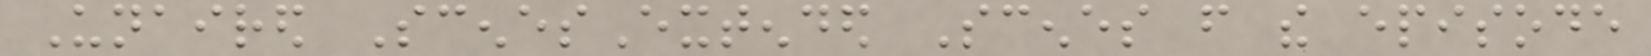Unaired ScenesExtended Scenes from the episode
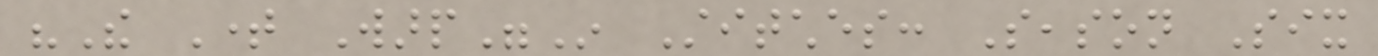"The Time Warp"In Stitches: Season Six
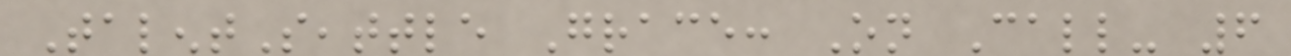TalentSeattle Grace: On Call- 6
